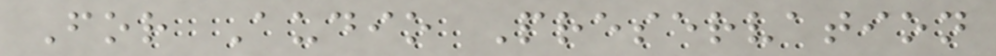For Audio Preservation
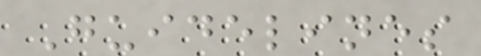Guidelines
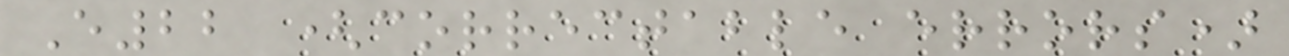E22 (correctable errors)
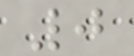0
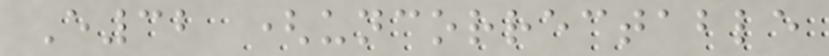E32 (uncorrectable
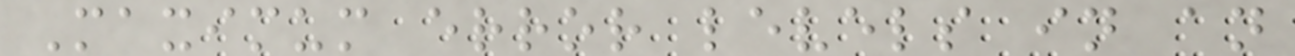Maximum error levels in an
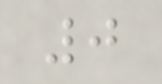0
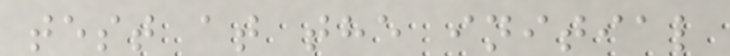test at the initial
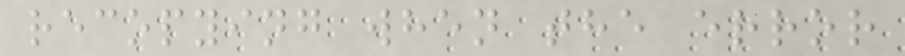recopying when the error
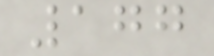177
